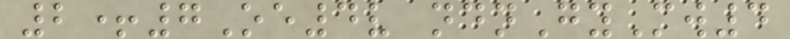2+7Oe4v ndnGyMw4
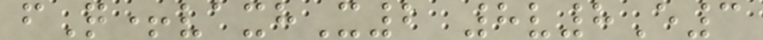fQ+vaxhX2 8v8E3
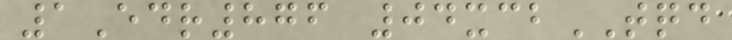1Edr876 04xcbTQD
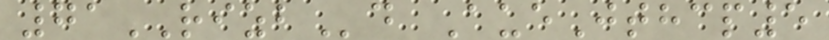71RIZBd AueJthcp5
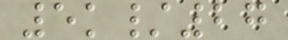5k/27
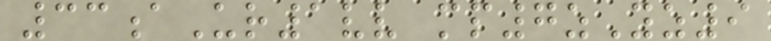33aUr1vv mp7zYz9
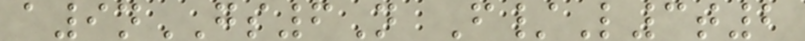a9nGS6N F/L3t2
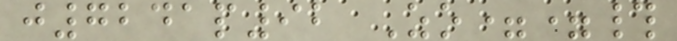j7241p92 Zo==#
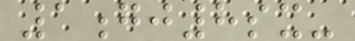1gj8sx-
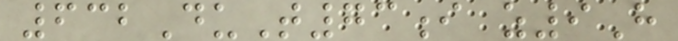632DuT73i z9H
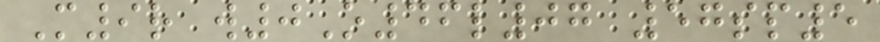M9r w0O46l07 57sp5
